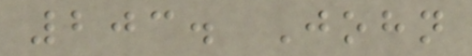203. John
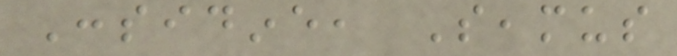Considine, Seamus
